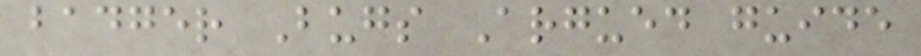badger Bugs Argued guide
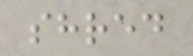shred
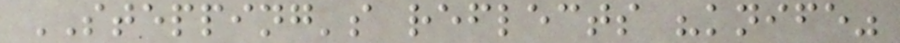STEPPING's reflects "knife"
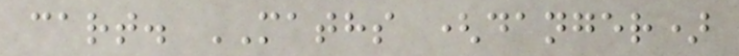cart. MATHS (danger)
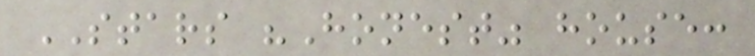STARS "Honest" house:
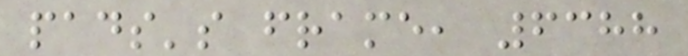pads's frame, 6388
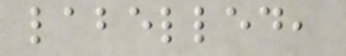labelled,
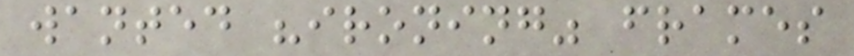wanted "ironing" frames
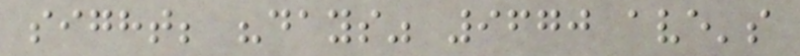sight; "days" 9670 ave's
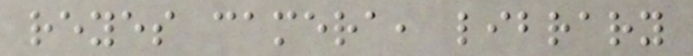reyes camera, library
